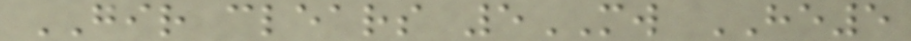GIR clears 5MW HE5
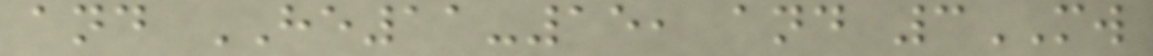and HE11-15, and 3MW
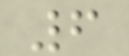6
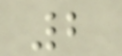2
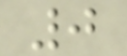0
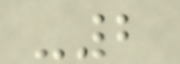-2
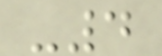-4
